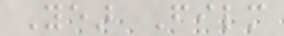Year Film
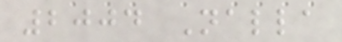2004 Nalla
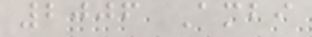2006 Ambi
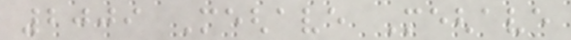2009 Meghave Meghave
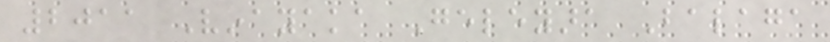2011 Vinayaka Geleyara Balaga
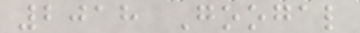2018 Googal
